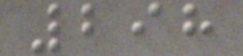298
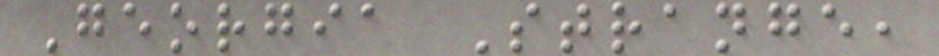Georgia Strange,
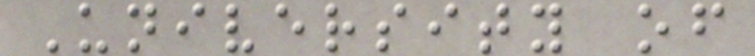University of
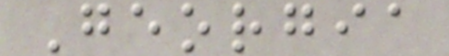Georgia
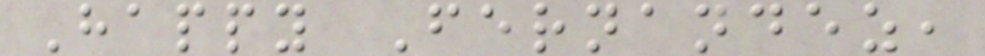Happy Fernandez,
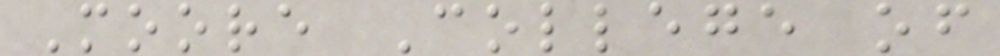Moore College of
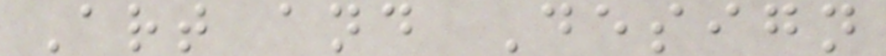Art and Design
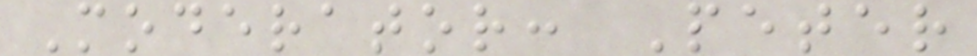Moderator: Peter
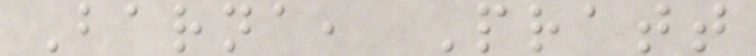Barna, Pratt
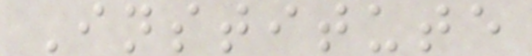Institute
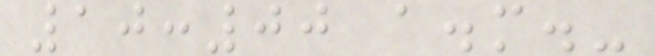10:00 a.m.-
